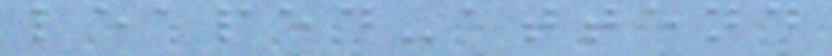leaped-attend
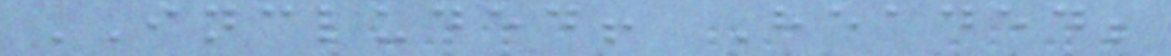INCLUDED! Headed;
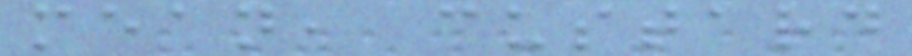mean, custard
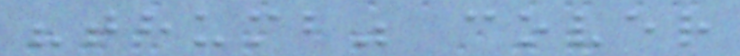"thumb" cover
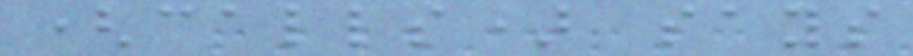(calls) says
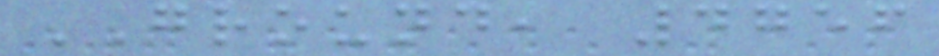GROUND, 4756
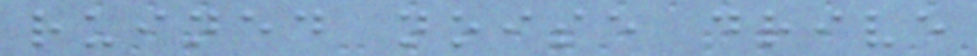ruined noise drive
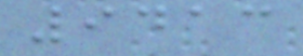9413
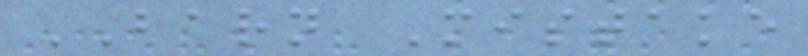BARN Mistake
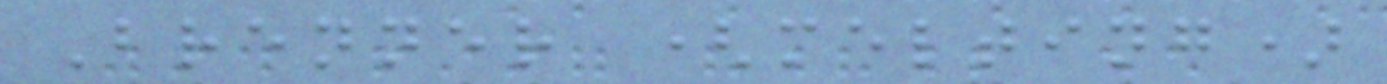Brenner (melting)
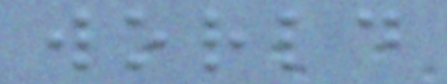world
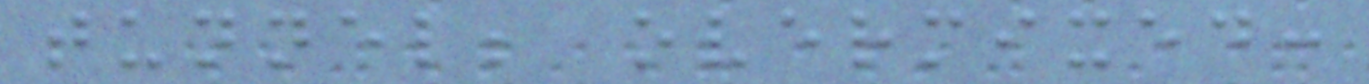tunnel; overmixed:
